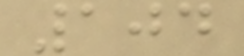104
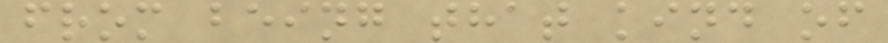from being that kind of
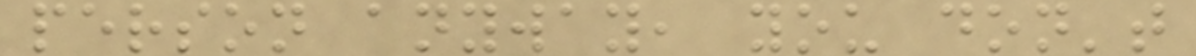person anyway, you don't
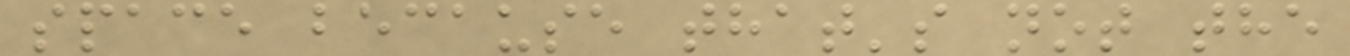space because that's not the
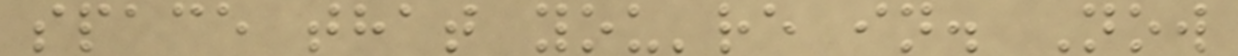space that you're in. Now
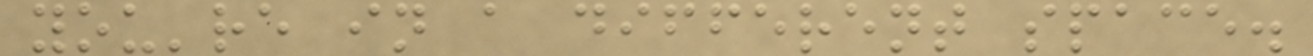you're in a different space.
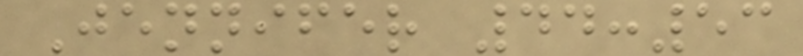Jennifer 44:53
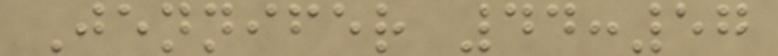Jennifer 44:57
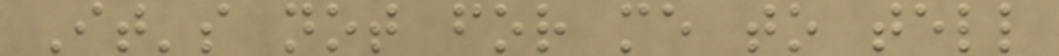It's not for me to tell
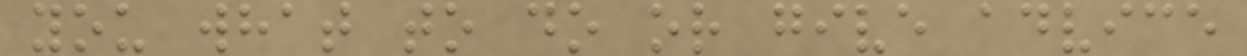you what to do or give advice
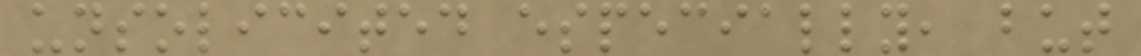unsolicited especially, but
